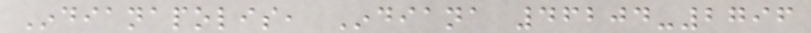Indianapolis, Indiana 46204-2796
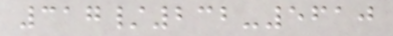317/232-5610
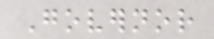Governor
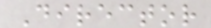Director
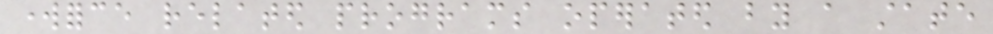workforce related programs operated by a state
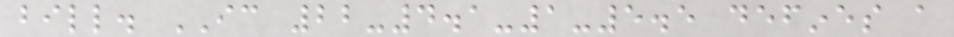bill. IC 22-4.1-1-5.5 defines a
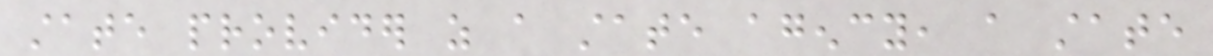state provider as a state agency, a state
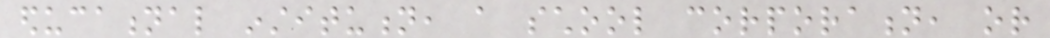educational institution, a school corporation, or
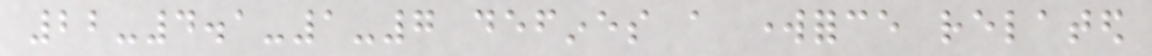22-4.1-1-7 defines a workforce related
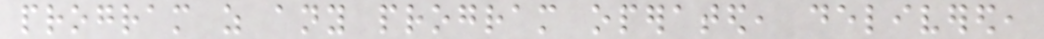program as any program operated, delivered,
